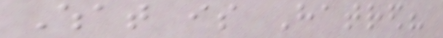What is Hatred?
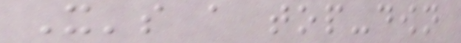It's a top-down
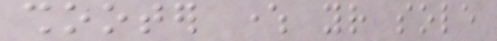shooter where your sole
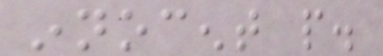innocent people.
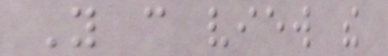You can view the
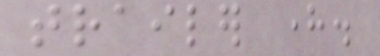trailer here.
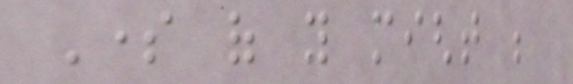Some of you might be
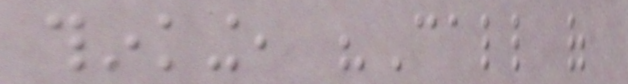thinking, "Call of
